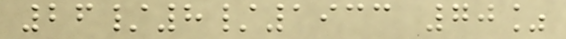26/8/1933 70%
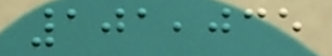101,035
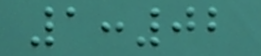1:02
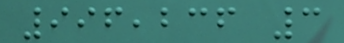996,236 3
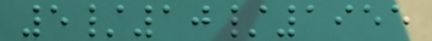5/10/1955
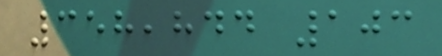358,844 103
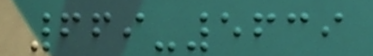669-5639
